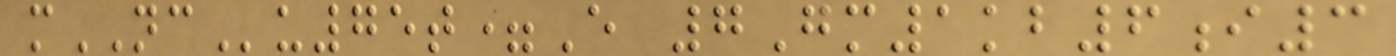mNCu75t=E 7Gm1kb6i3
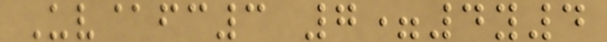Uv@fc3 7=4y4
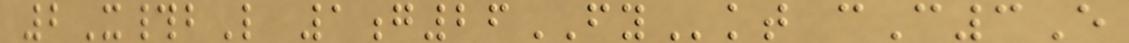2X#bL 1g26FYkt cC3E
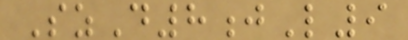SzD8jL9
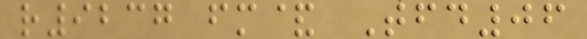r9237 fm& Tfd06
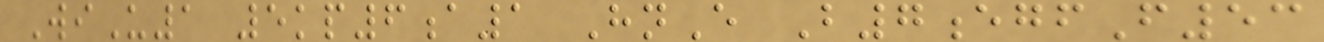WiU1 5kp6a1 HnE B7egfF53
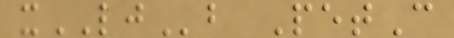xLJb PetC
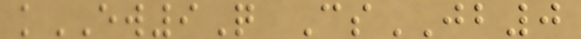kEW9Q CsJB0
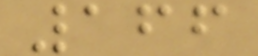166
